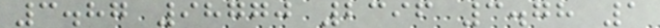3.87 98770 2396 3.78 1
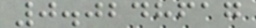0.0248617
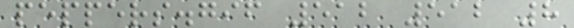peppers.gif 512 512 8
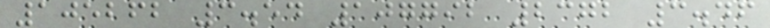105262 3.54 107792 2372 3.46
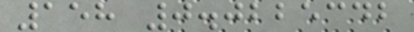158 0.0225342
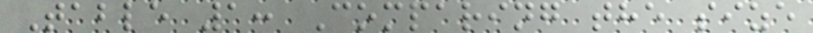Table 1: Comparing the size
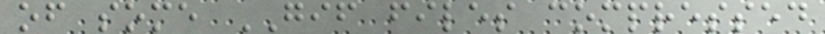of some GIF files compressed
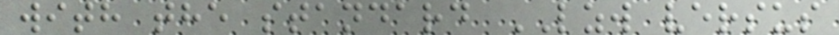with the standard LZW versus
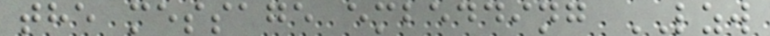the message embedding LZW
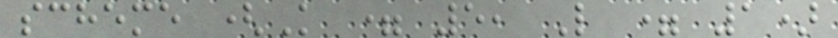scheme (K = 5, L = 1)
